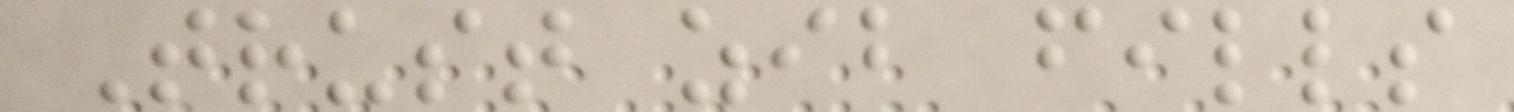Trust zib fills
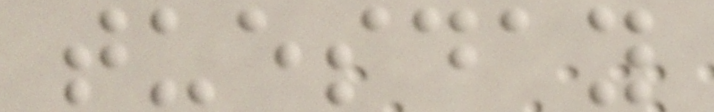tuesday
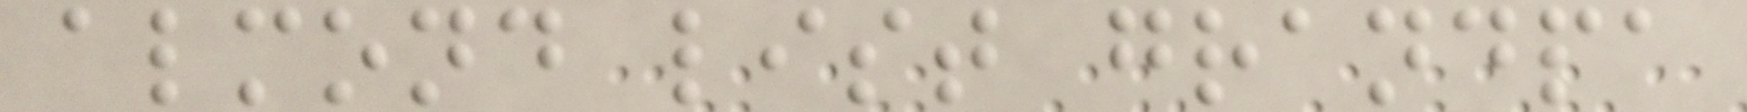almond list grandpa
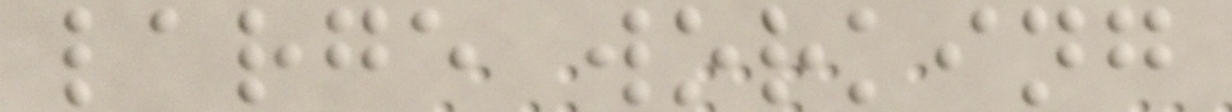large working
